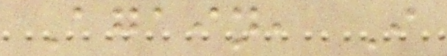Again, I
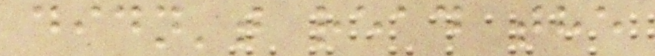didn't read the
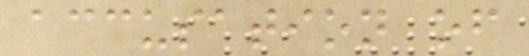accusation of
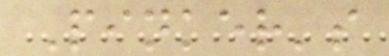Pinker's
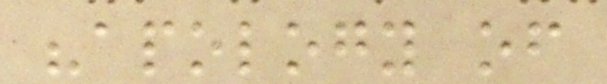"apology of
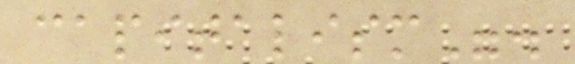capitalism".
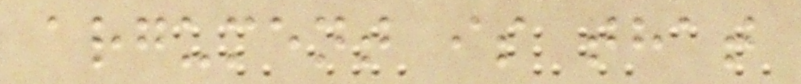argument is that
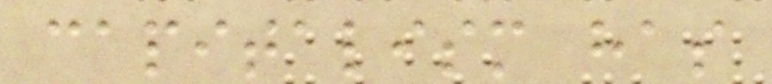capitalism has
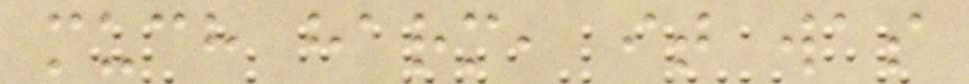much harm, it was
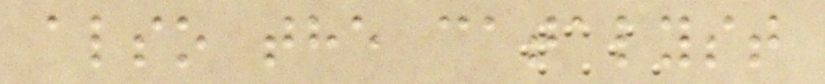also the catalyst
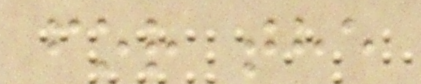for the
